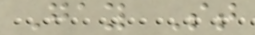Gay St
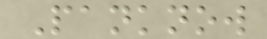Panknow
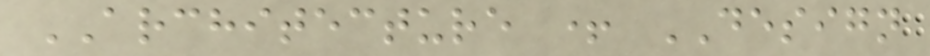ARCHITECTURE + DESIGN
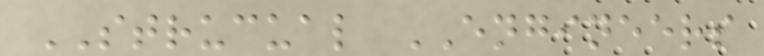STRUCUAL ENGINEERS
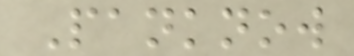Panknow
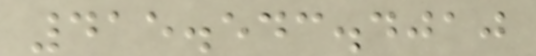415.543.4010
